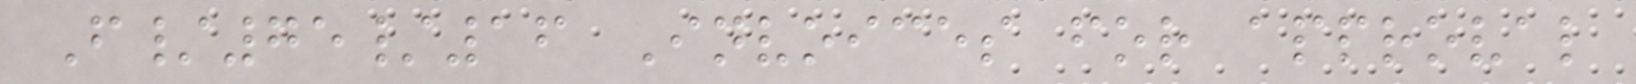F/75/16 Invoices for approval
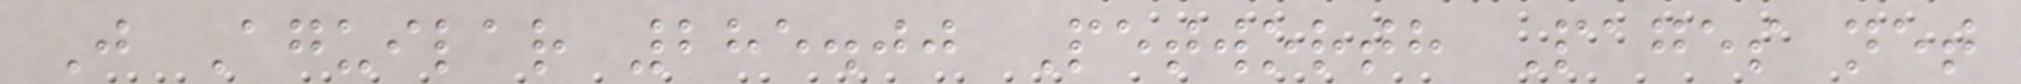J Aguilar 285.00 Petworth Pages net
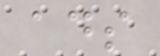ads
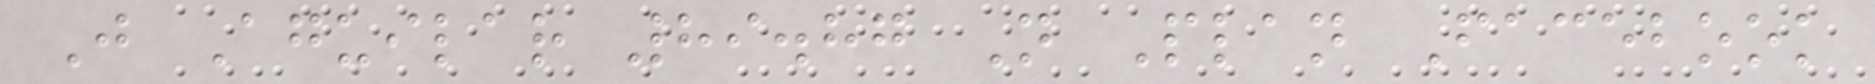J Aguilar 89.87 N Plan Facebook
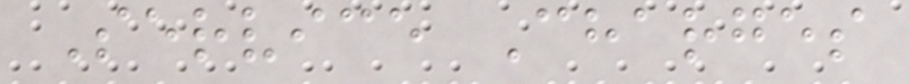Service Charges
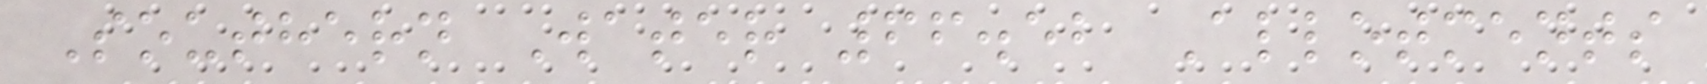Southern Water 66.52 Allotments
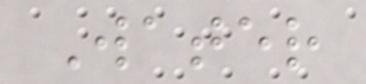Water
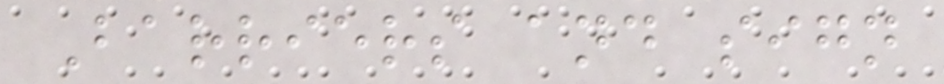Barriers and sign
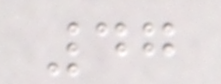47
